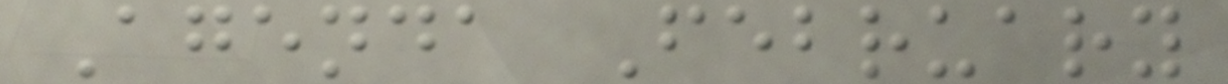Agenda February
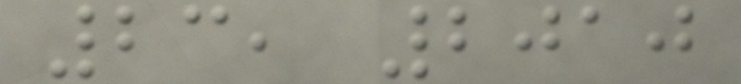23, 2010
